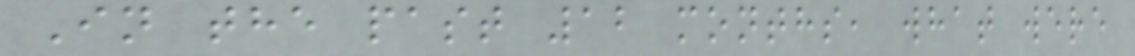In the past 12 months, what were
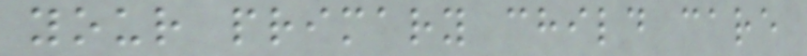your primary child care
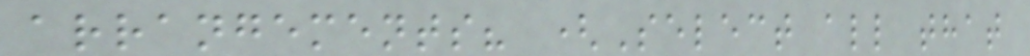arrangements? (Select all that
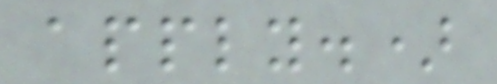apply.)
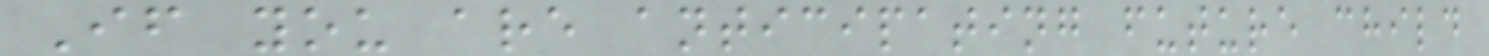If you are anticipating future child
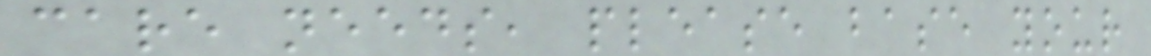care needs, please base your
